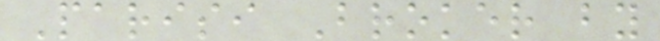Parisi Broker by
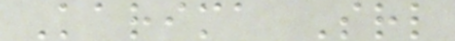Karima Srl
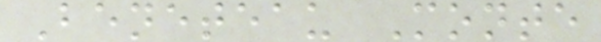Beneteau Monte
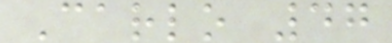Carlo 47
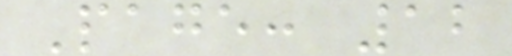Page: 12
